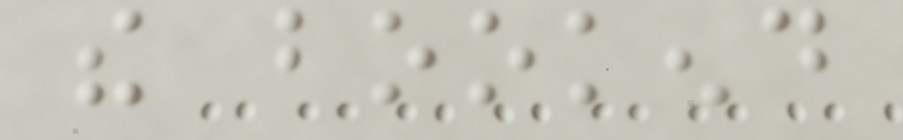the bookend
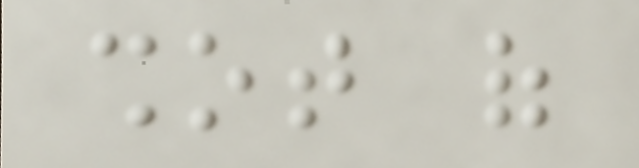shot of
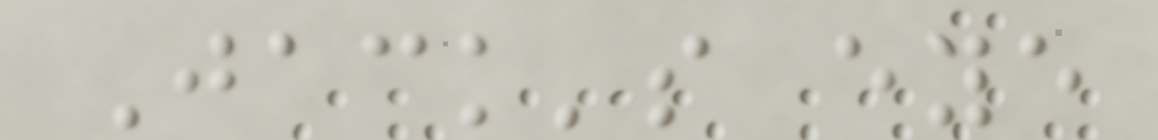Jack's eye
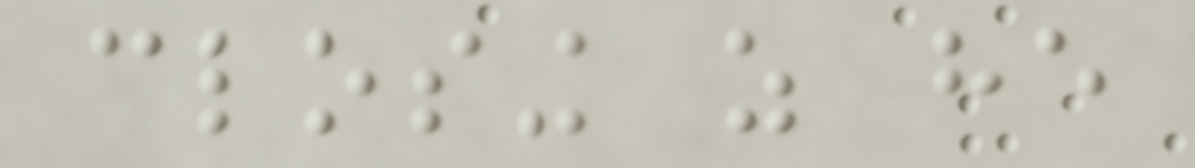closing as he
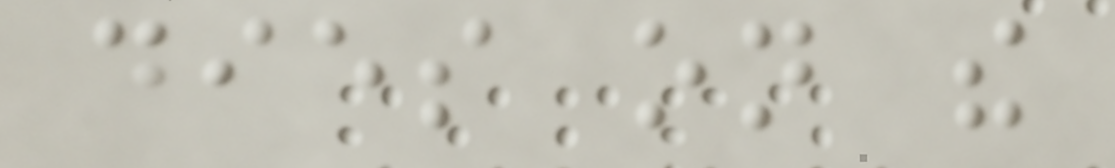dies on the
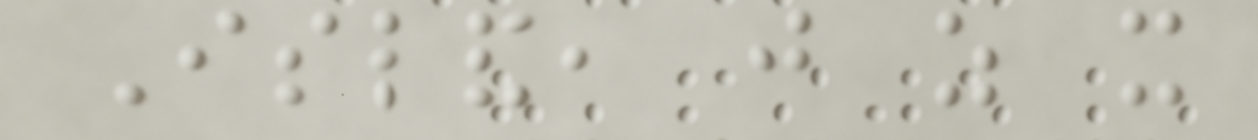Island, just as it
